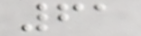61
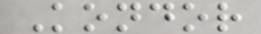Kondor
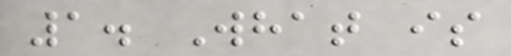1. What is
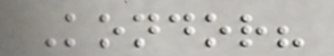Kondor?
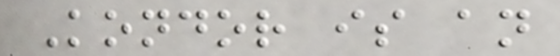Kondor is an
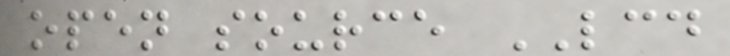open source LCD
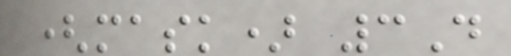(mask) 3D
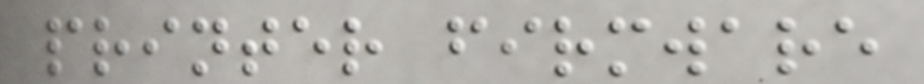printer firmware
